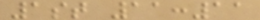1st 11:11
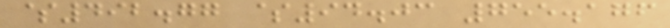$492.77 $94.03 755.176
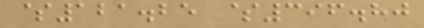$121.25 $396.80
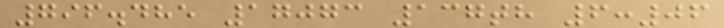796.485 17073 137th 6:06
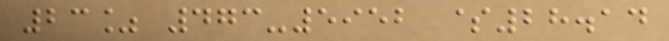23% 473-5952 $28.14
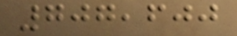707,600
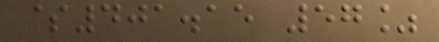$401.15 57%
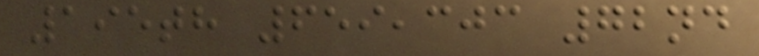195th 659,303 72nd
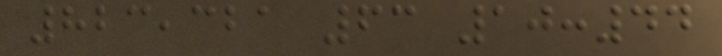823,321 63 10:44
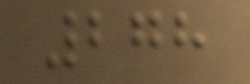278
